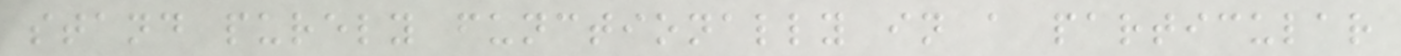stand purely functionally in a particular
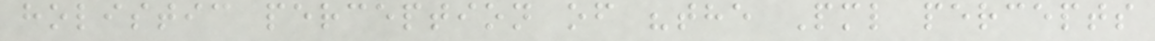holistic perception of "the Pml percepts
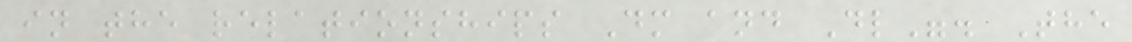in the relationships Dm and Dl". The
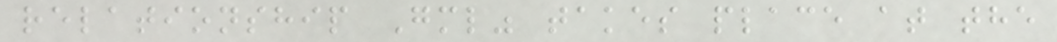relationship Gml" takes place at the
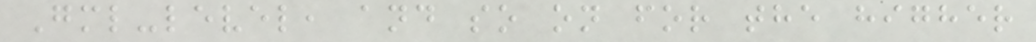Gml-level, and so on for the higher
